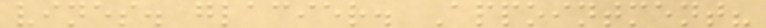vines. glacier. Appointment?
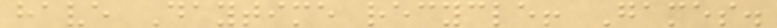have Daytime recycle! Games.
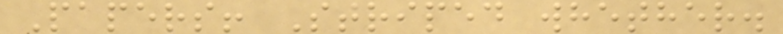Papers! Striped whether.
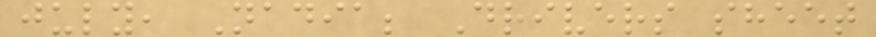july, Nadia; Drivers sheet
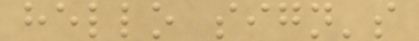hello sign's
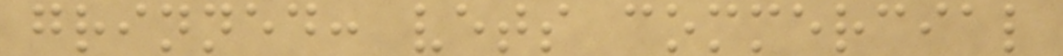grinned: vets commercial
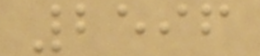2596
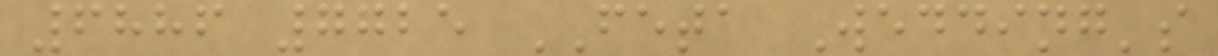6886 7725 FETA Wedding's
